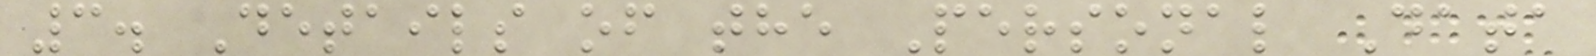3. Details of the Personal Data
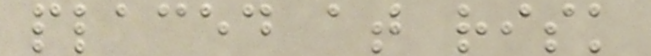placed at risk
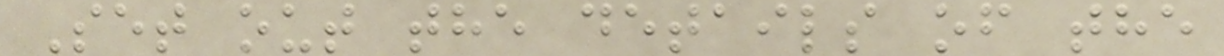Set out the details of the
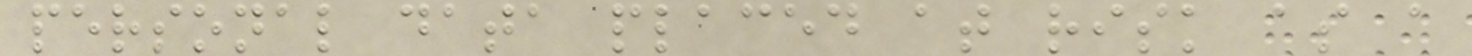personal data placed at risk as a
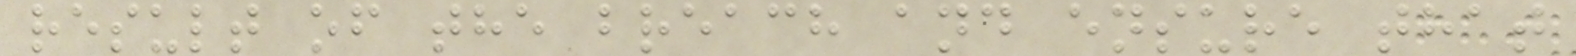result of the breach and ensure that
